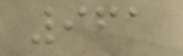961
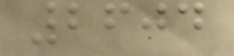2604
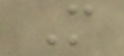M
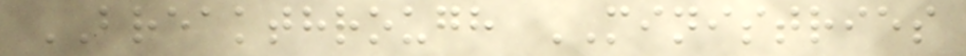BREAKTHROUGH MINISTRIES
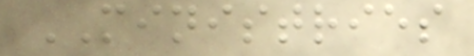MINISTRIES
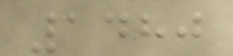1480
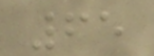65
